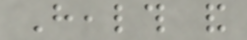Health and
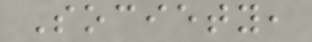Society,
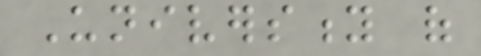University of
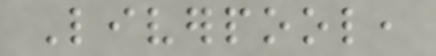Liverpool,
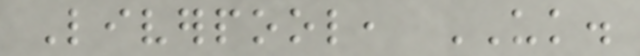Liverpool, UK.
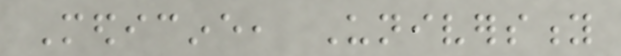Medicine, University
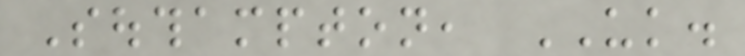Southampton, UK.
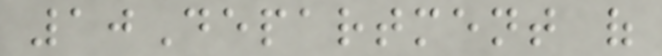10Department of
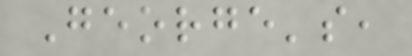George's,
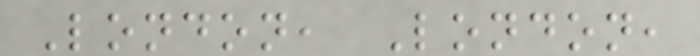London, London,
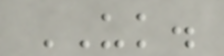UK.
